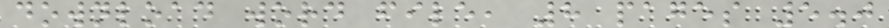download word file, 8 pages 5.0
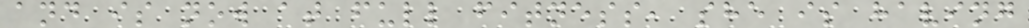and is now at full fitness, she is having
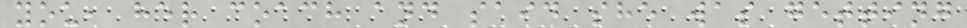you, her coach and said she was getting
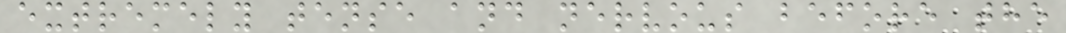extremely tense and nervous before the
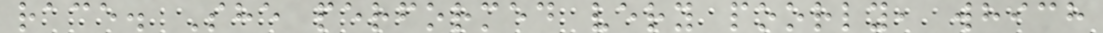race. She performed very poorly, which
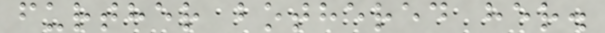further bothered her.
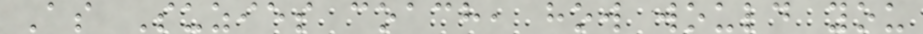As Suzies coach, how would you
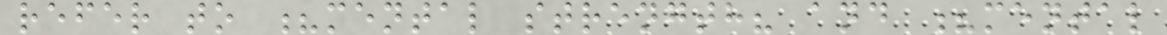refer to ?mental strength? and ?mental
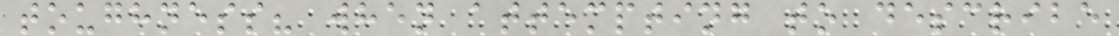toughness? when attempting to describe
